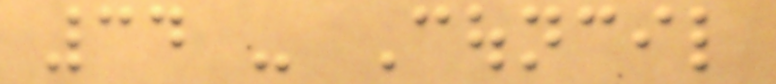34 - Council
